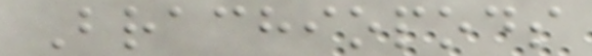Brachiopods
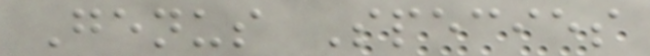Genus Species
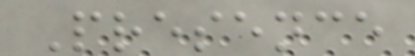Presence
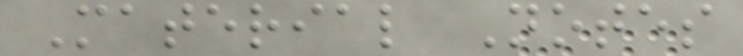Material Notes
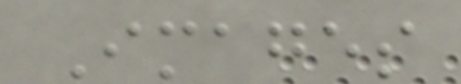Images
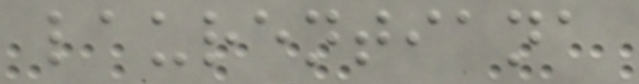laurentiana
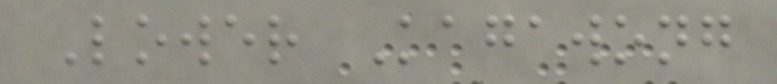Lower Kagawong
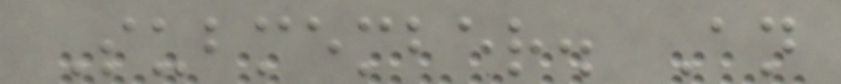Submember. An
